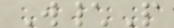W\P
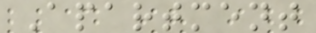Apartment
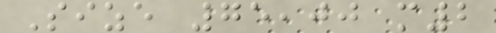Size 75,00 m2
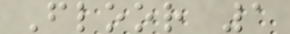Floor 1
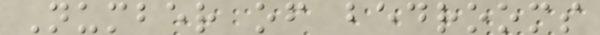Number of bedrooms
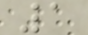1
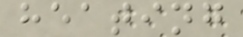heating
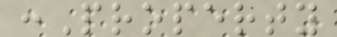:Property
